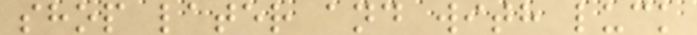shop later and with luck
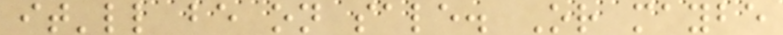it'll be on sale. Or maybe
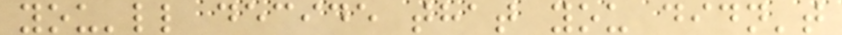you'll decide that you didn't
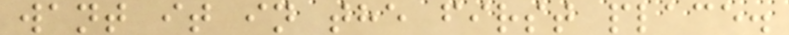want it in the first place.
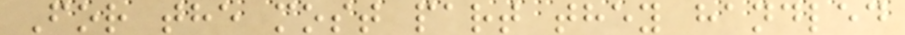For the most part they handled
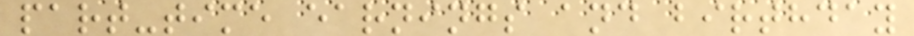part-time earnings and birthday
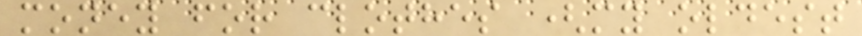money for clothes (my oldest
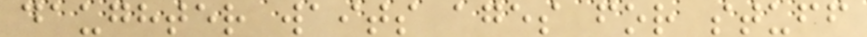daughter waits ages for stuff
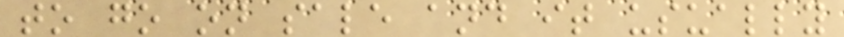to go on sale and it usually
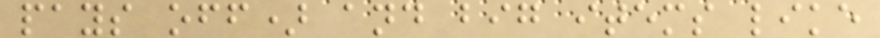pays off) and big items like
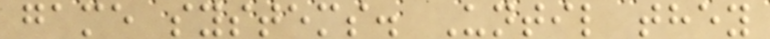game systems. Until they
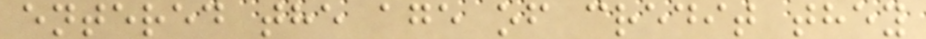entered the age of credit they
